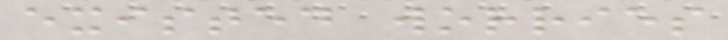existed worries
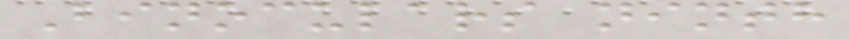Binoculars ninth
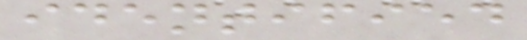identified
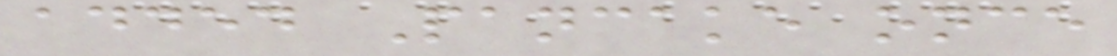added Pancake once
